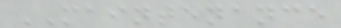MAINTENANCE
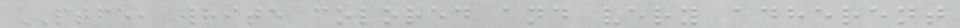PTFE, white colored and very adherent
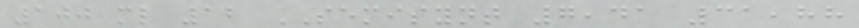100 ml 12 SEMISYNT 7,41 31,88
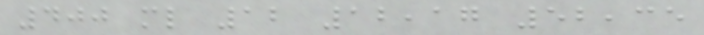400 ml 12 12,17 52,35
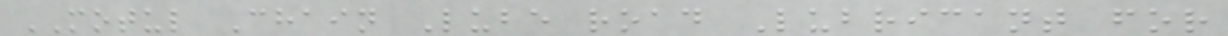MOTUL Chain Lube road Lubricant for
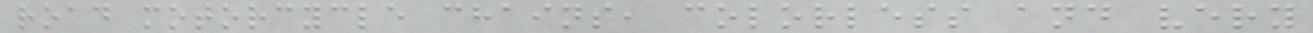road motorcycle chains, colorless and very
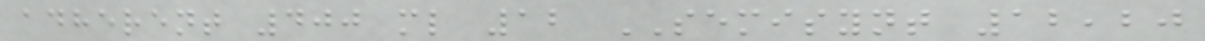adherent 400 ml 12 SEMISYNT 12,20
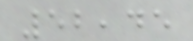52,45
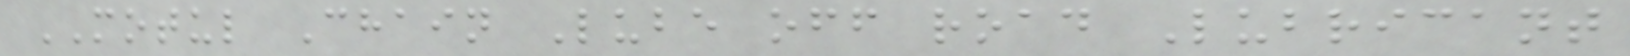MOTUL Chain Lube off road Lubricant
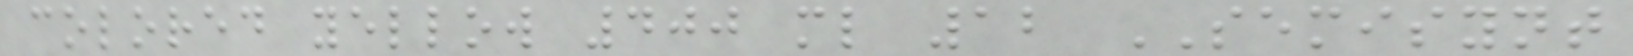colored yellow 400 ml 12 SEMISYNT
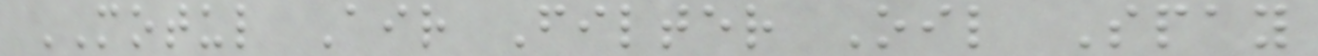MOTUL Air Filter Oil Spay
